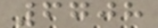6708
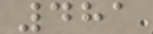481
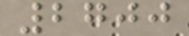2700
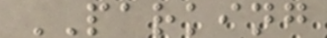PARKING
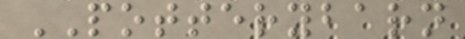POTTERYBARN
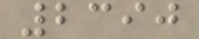2390
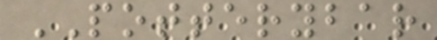POTTERYBAR
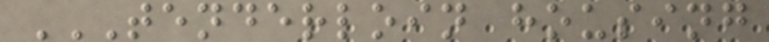TENDERLOIN HOUSING
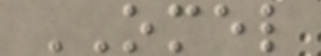OMEL
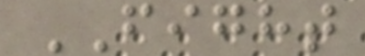FIGHT
